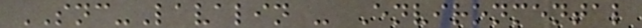SNC-Lavalin - Environmental
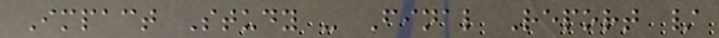Impact Study - Final Report /
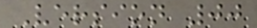Version 00
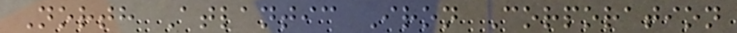North Atlantic Iron Corporation
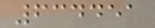634451
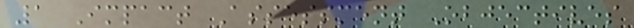1 Impact Assessment Objectives
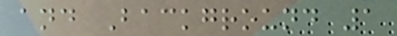and Background 1
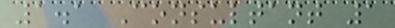1.1 Consultant 1
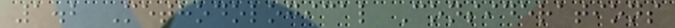1.2 Methodological Considerations
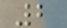2
